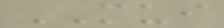MUI
